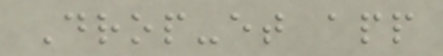Drop-et app
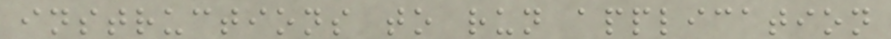instructions to run application
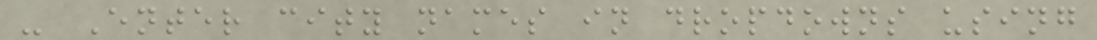- Enter city names in dropdowns using
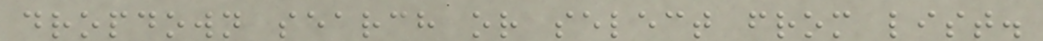dropdown search or select from list.
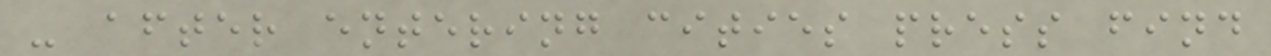- after entering cities press find
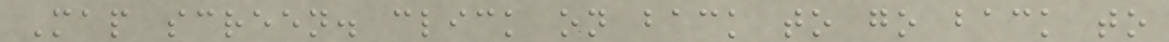Map screen. click on back to go back to
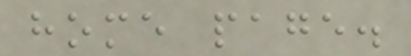home page.
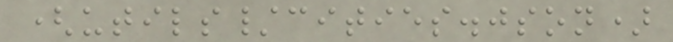(utils/cities.json)
